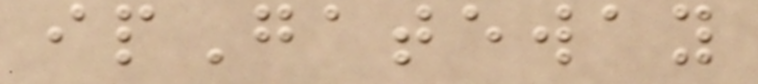ipGateway
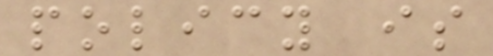policy is
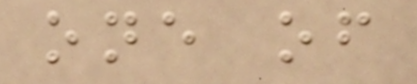one of
